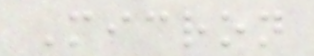Micron
